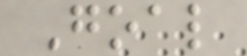Goal
